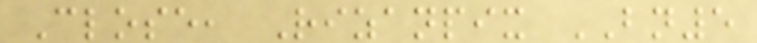Close, Rizanpix BN5
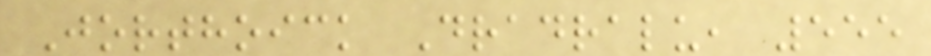Jorthoick Dradralu, 555
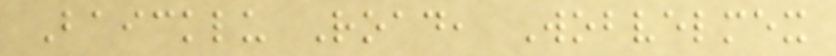Baicklu Road, Wobvelmex
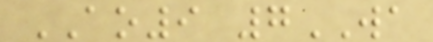AO9 7WA
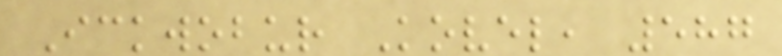Ickwobur Kovel, 587
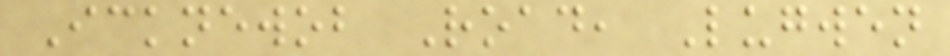Icknewob Road, Lugwen
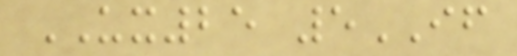UX25 5IF
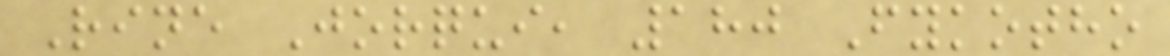Rine Jorqui, 180 Fykotho
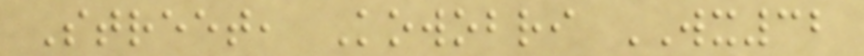Street, Kowobri WX32
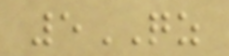5QZ
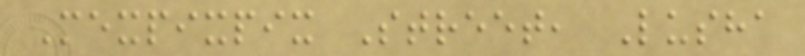Mexpixpix Street, Lusha
